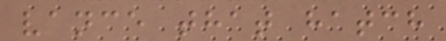vance that hatch
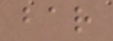bar
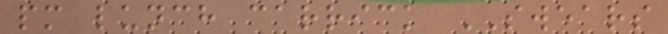pm lunch carrick SWEARS
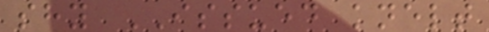shy ISSUED knelt
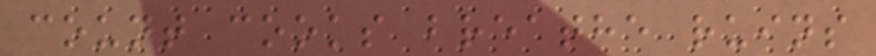count cooks breathe ruins
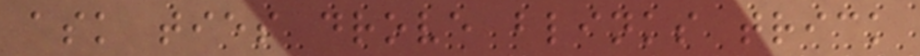ask ties drove blinks trick
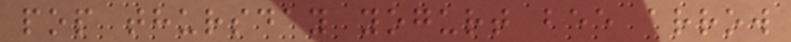pop thursday yogurt bee arrow
